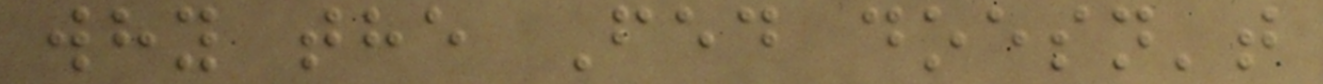why the Fed doesn't
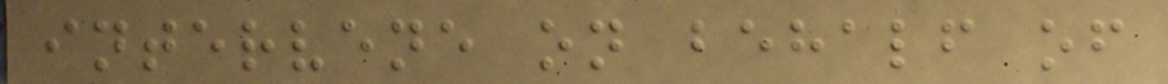intervene on behalf of
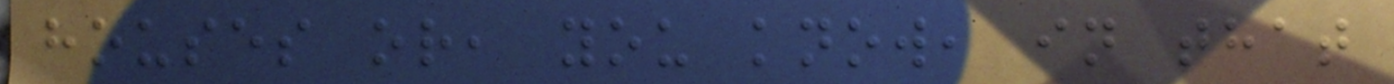houses or, you know, in that
